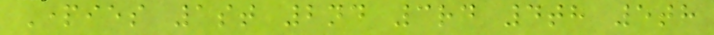Parties 1st 2nd 3rd 4th 5th
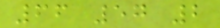66 57 2
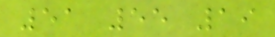51 55 19
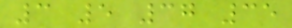3 5 37 35
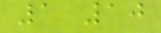1 10
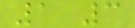1 3
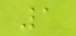1
